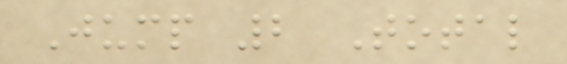Jump 2 Total
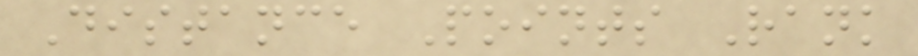Distance Points Rank
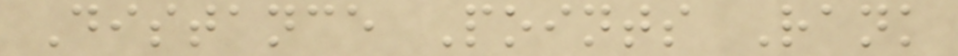Distance Points Rank
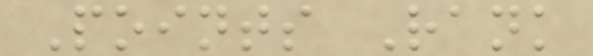Points Rank
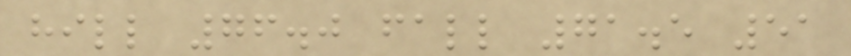hill 76.0 fall 71.5 51
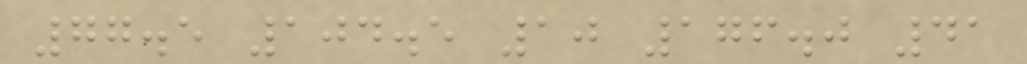77.5 104.5 10 176.0 41
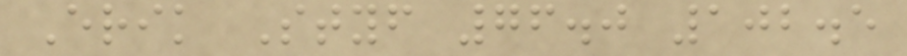Erik Styf 76.0 102.5
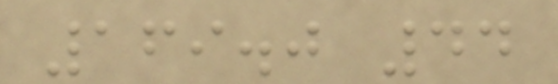169.0 44
